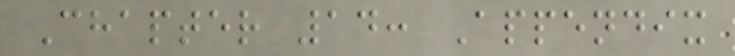Chapter 14: Appendix
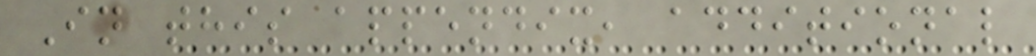In this appendix, additional
